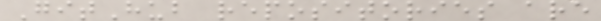GitHub repositories are
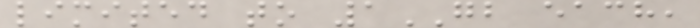limited to 1GB each,
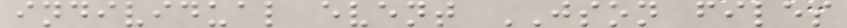individual event JSON files
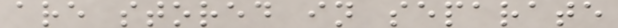are stored in separate
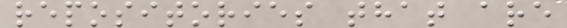repositories that are
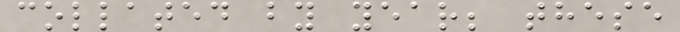collated by year; these
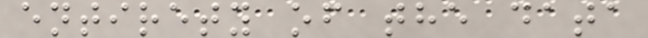entirety of the data
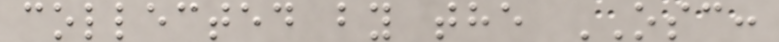collected by the OSC:
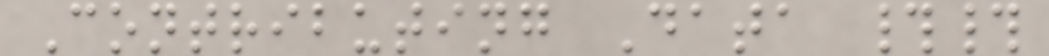Contributing Data ##
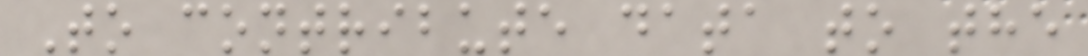To contribute data to the
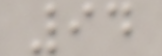94
